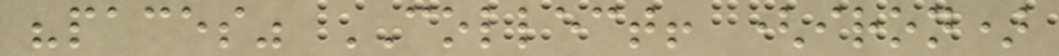"paces" COLLECT! (iron)
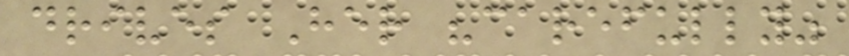drives Her "carefully"
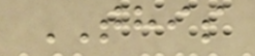THIS
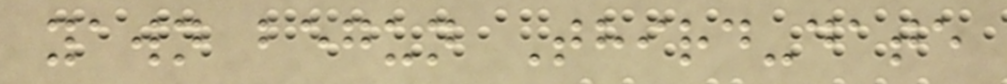yawn begun Third-date
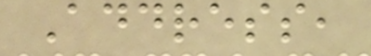Address,
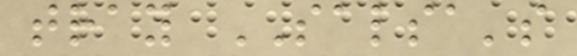tray SALSA's
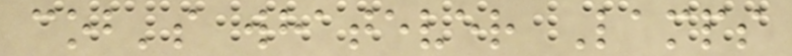cob's whatever Lamps
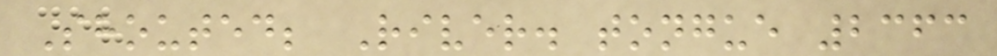Shouted; River. tongue 2363
